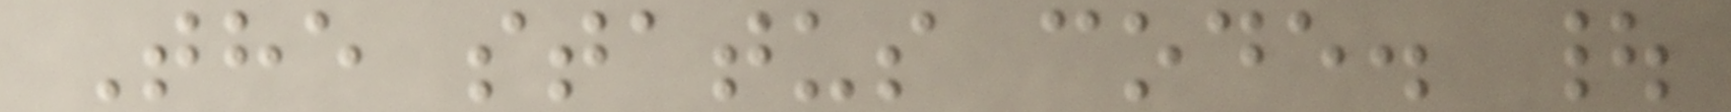The status code. |
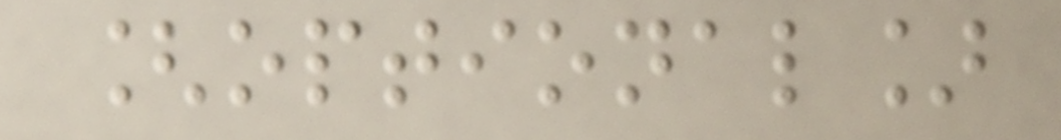[optional]
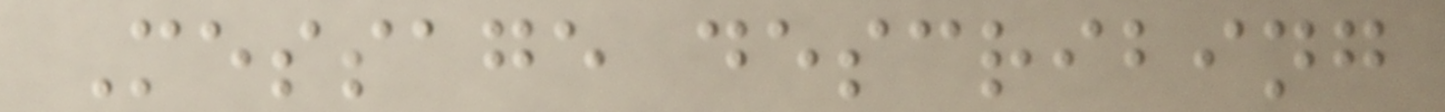Message describing
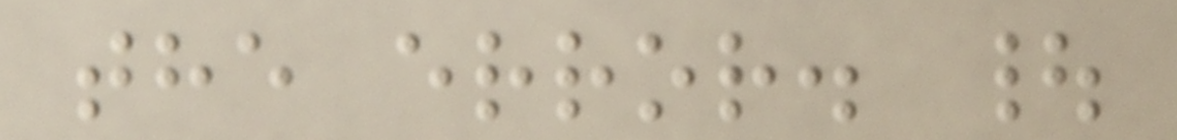the error. |
